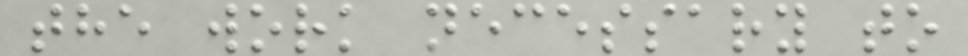the work necessary to
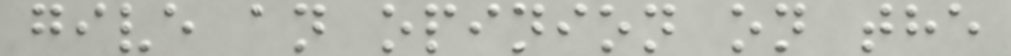give an opinion on the
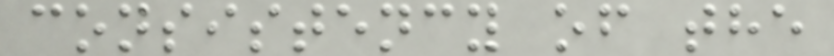consistency of the
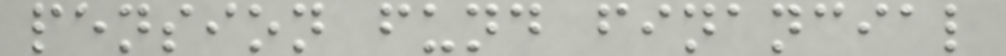pension fund financial
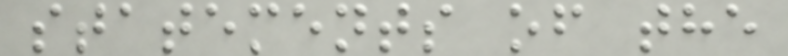statements of the
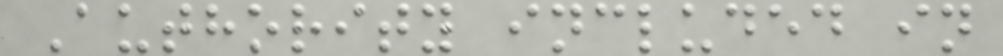Authority included in
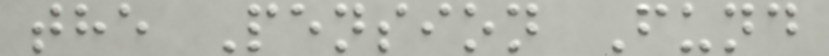the Pension Fund
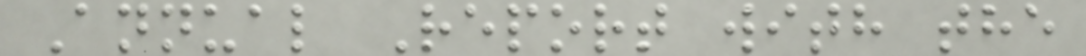Annual Report with the
